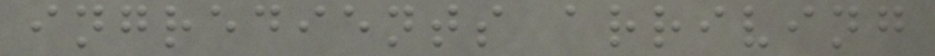ingredients arriving
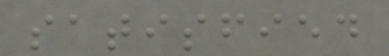satisfied
